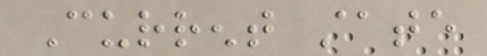Current state
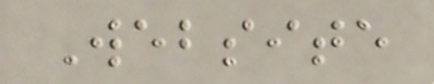Website
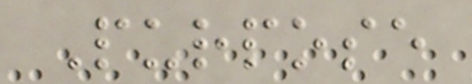Purpose
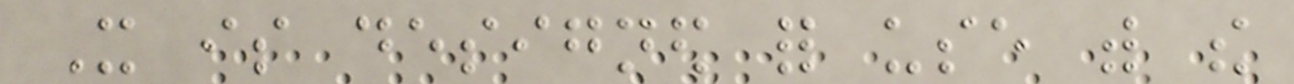It is designed for use with the
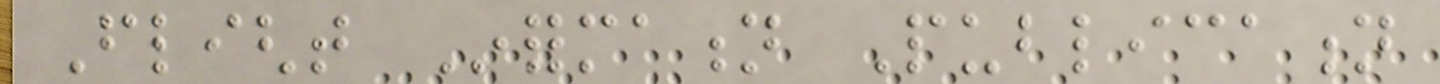Flight Information Publication
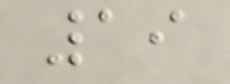19
